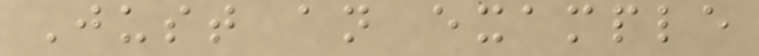Just an example
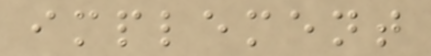implement
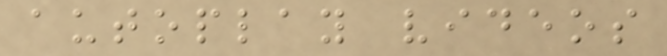autoplay videos
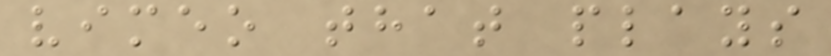vimeo that plays
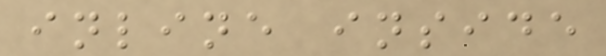inline inside
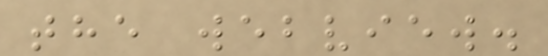the webview.
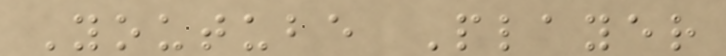Youtube Player
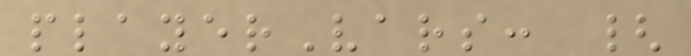playerVars: {
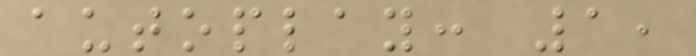autoplay: 1,
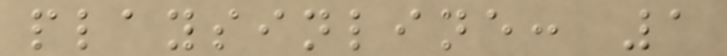playsinline: 1
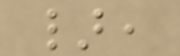},
